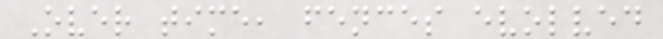Over time, fences evolved
